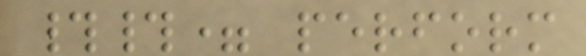##= perform
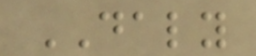DALY
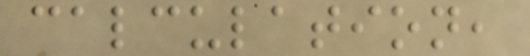calculation,
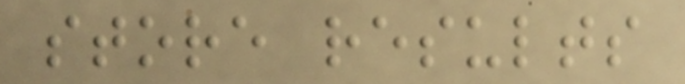store results
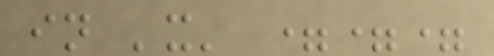in 'x' ===
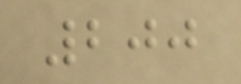200
